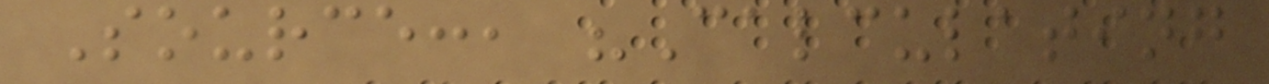Source:, "Calculating
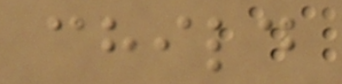child
